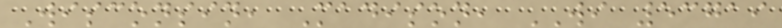Wisconsin, Madison, WI 53719
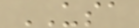USA
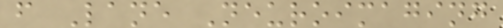f Lane Neuroimaging
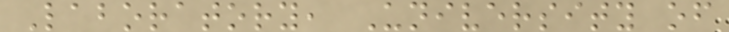Laboratory, University of
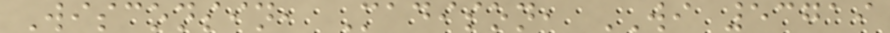Wisconsin, Madison, WI 53719
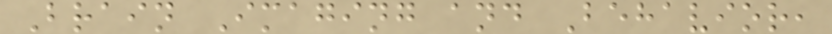Brain Imaging and Behavior,
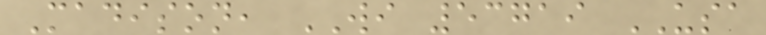Madison, WI 53719 USA
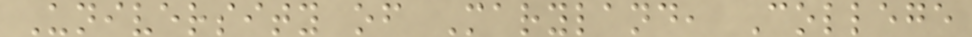University of Maryland, College
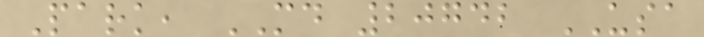Park, MD 20742 USA
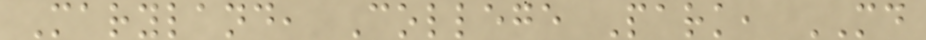Maryland, College Park, MD
